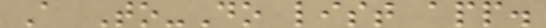A To-Do list app.
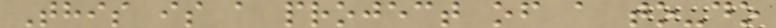This is a project of a to-do
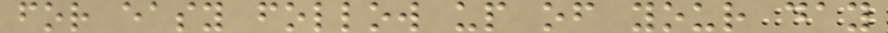for easy follow up of your day
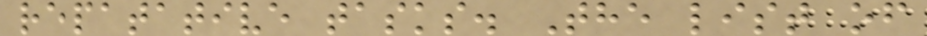repatative tasks. The list of
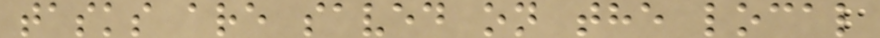tasks are saved on the local
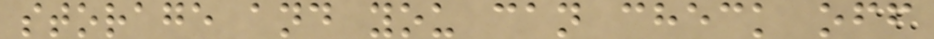storage and you can check off
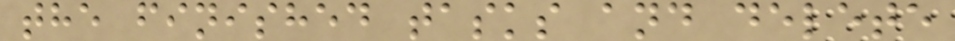the finished tasks and delete
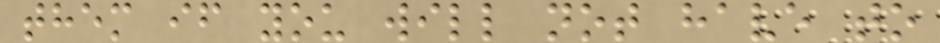them if you will not have to
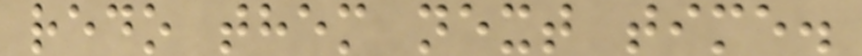redo them next time.
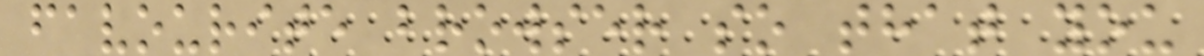favourite browser so that you
